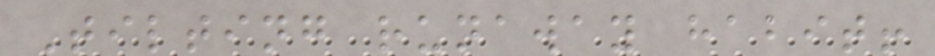Tilting runaway habit!
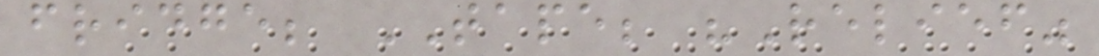fridge; TAPE; "Relief"
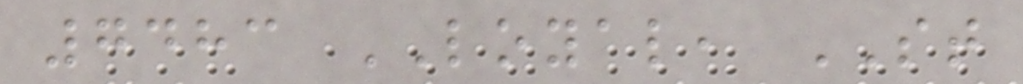7483 LOYAL, ST
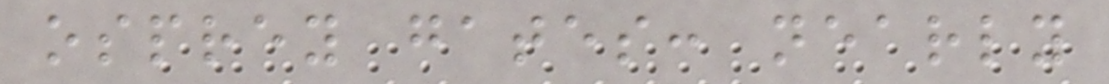osprey gates: nearly
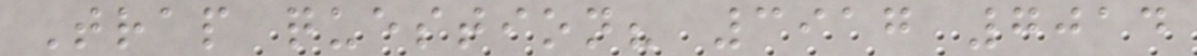Trap question? 3917 7014
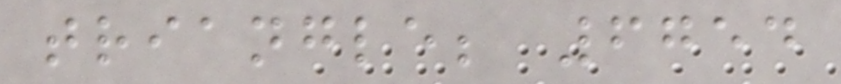triangle; 6754
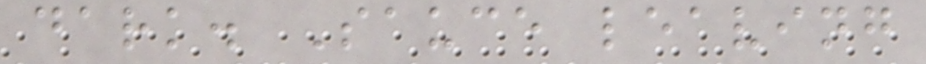dark. Sauce leaving
